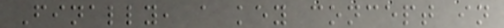Finally, a key concept in
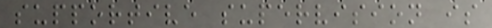supportive supervision is
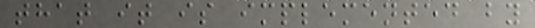that it is implemented by
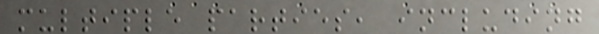multiple parties, including
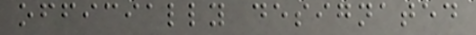officially designated
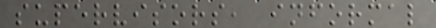supervisors, informal
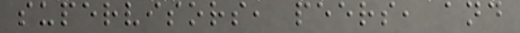supervisors, peers, and
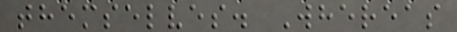themselves. Whereas
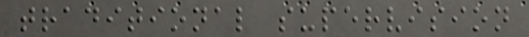traditional supervision
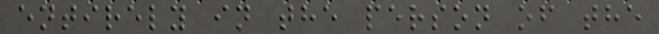entirely in the person of the
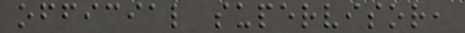official supervisor,
